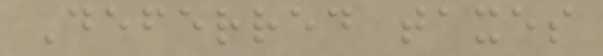Deferred taxes
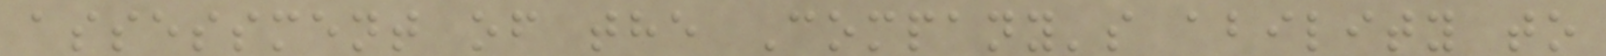assessment of the Company's ability to
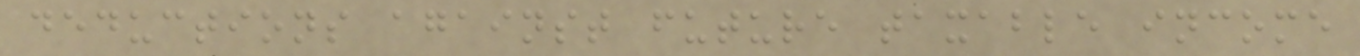deductions against future taxable income
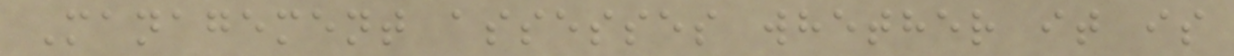Management assesses whether it is
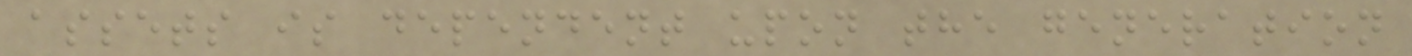assets is dependent upon the generation
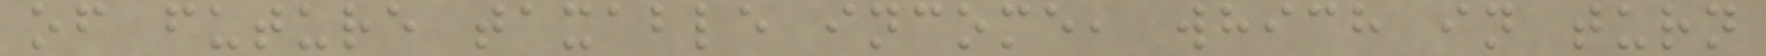of future taxable income, which in turn
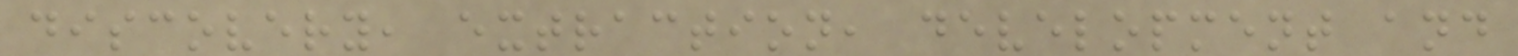discovery, extraction, development and
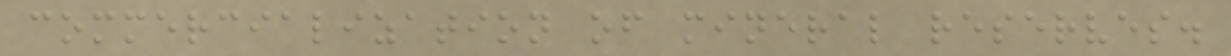commercialization of mineral reserves.
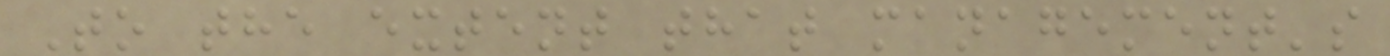To the extent that management's
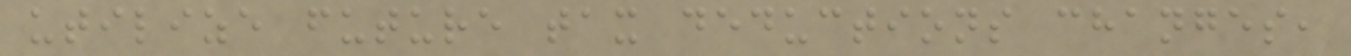utilize future tax deductions changes,
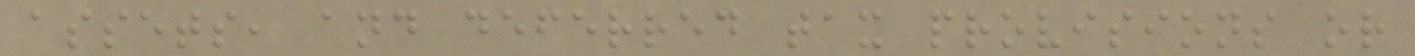assets, and deferred tax provisions or
